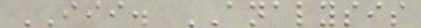III. ANALYSIS
